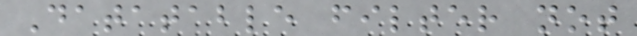Datatable filter not
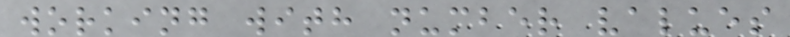working with number values
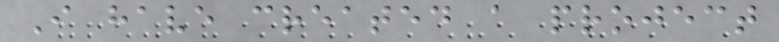I have created a project
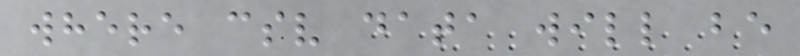where csv data will be
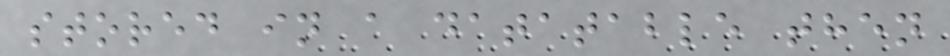stored in a datatable then
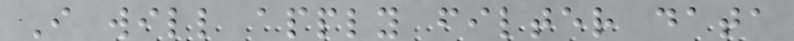I will apply filter data
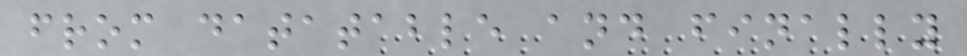from datatable and finally
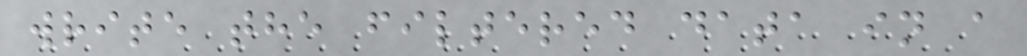write the filtered data in a
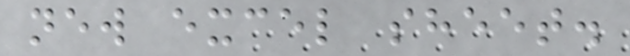new excel sheet.
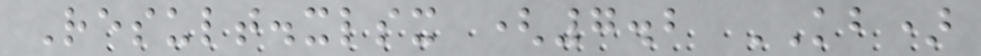Result.xlsx (7.2 KB)
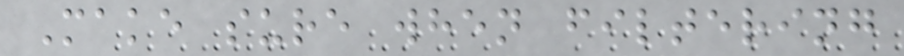Make sure when filtering
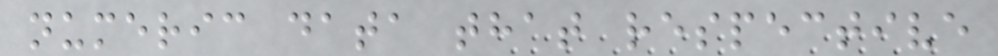numeric data that respective
